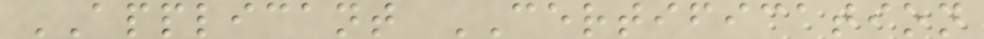APPLICANT CERTIFICATION
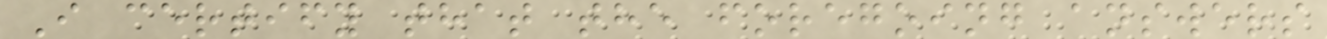I certify that the foregoing answers
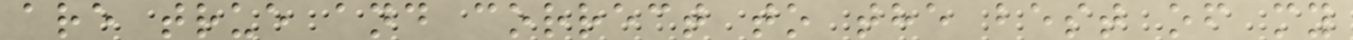are true and correct to the best of my
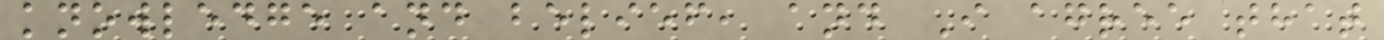knowledge and belief, and I agree that
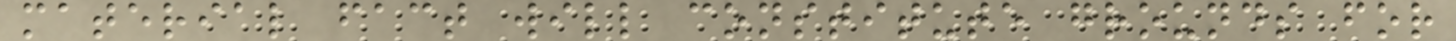material fact will constitute grounds for
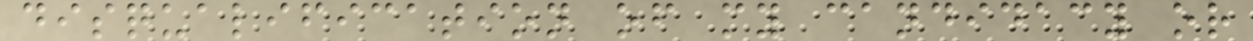disqualification of my candidacy or
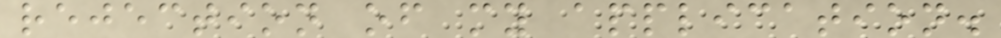rejection of my application.
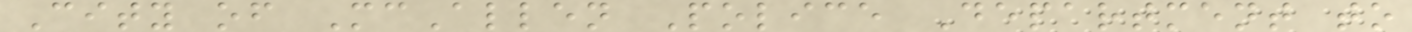City of McAllen Police Department to
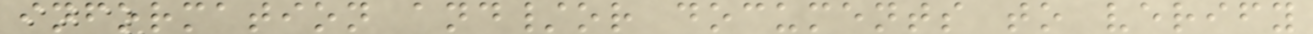information and/or documents to verify
